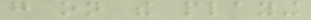go on the playing
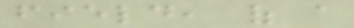field, of a
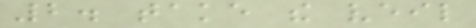2. take the veil
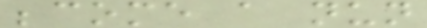become a nun
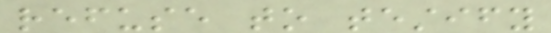refuse to testify
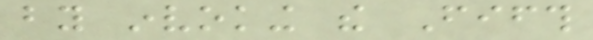by invoking the Fifth
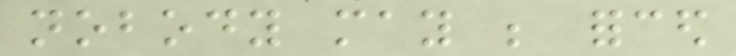nobody may be forced
